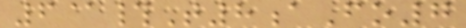6@#T8aFo7
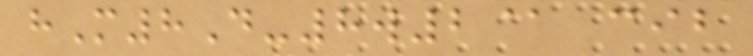hM8D-8w2@ cib
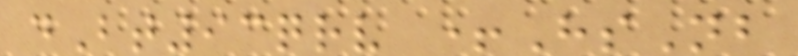dBt93qrv +HsNb
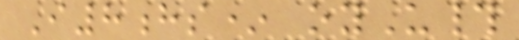I8hs* oyU#
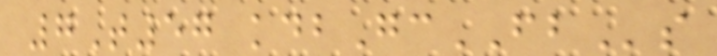7T57 kdbGcFBs
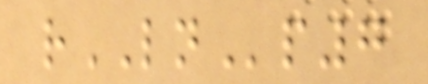rLNp7
